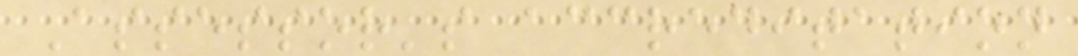Assessor's accreditation
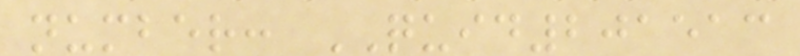number: QUID201513
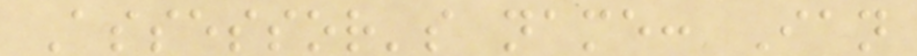Assessor's name: Ian
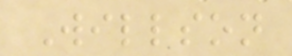Willson
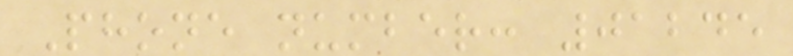Phone number: 01245
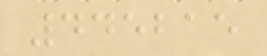445215
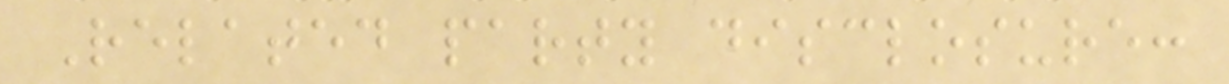Related party disclosure:
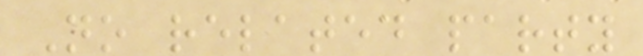No related party
